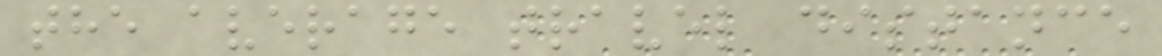the average travel distance
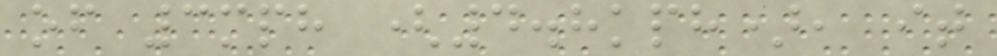of 3mph (4.8kph), it
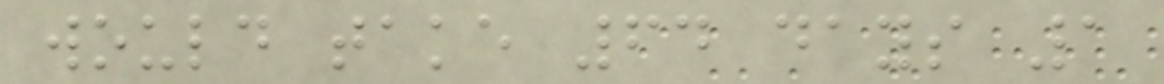would take 64 days 1
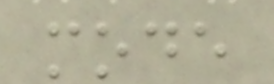mode
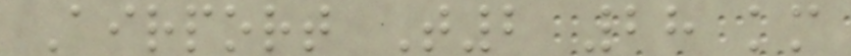Airport T2 28 km
